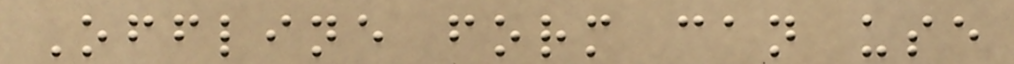Offline form can use
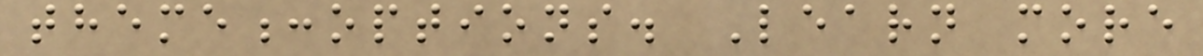theme:options. Learn more
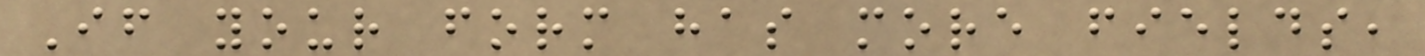If your form has more fields,
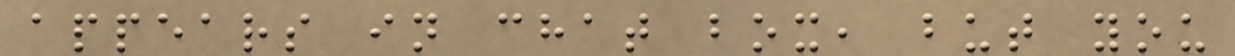appears in chat box, but you
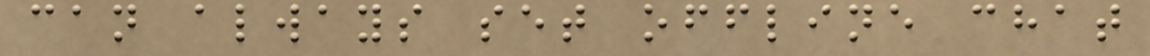can always set offline chat
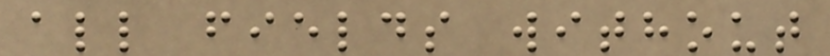all fields without
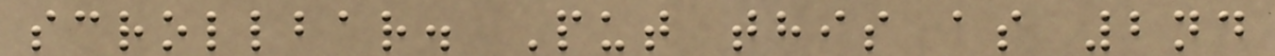scrollbar. Put this as 2nd
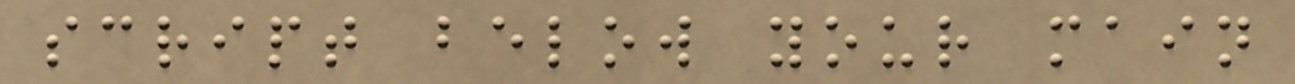script below your main
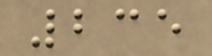235
